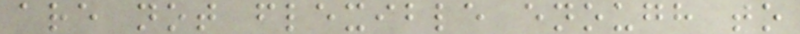are not flexible enough to
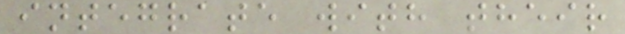integrate with their
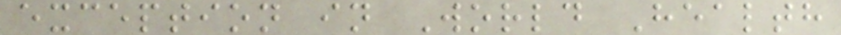exception in World Health
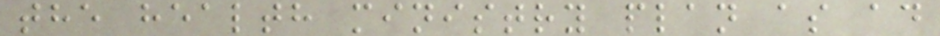the health ministry plan as ad
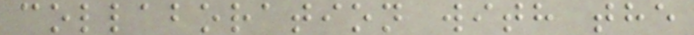collaboration with the
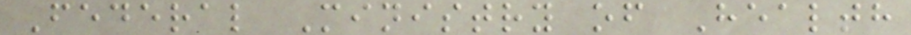Federal Ministry of Health
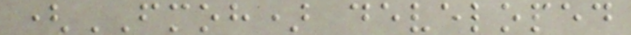(FMOH) developed
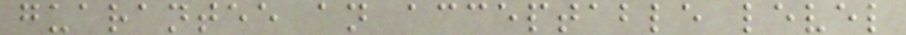guarantee an acceptable level
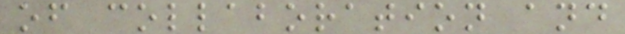of collaboration and
